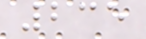235
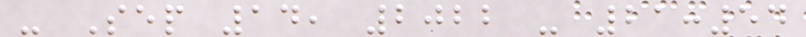- Sep 14, 2022 - 21:54
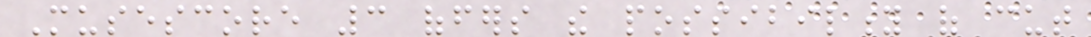Musescore 3 offers the possibility of cut
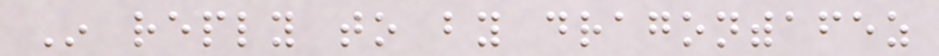In reply to by dragonwithafez
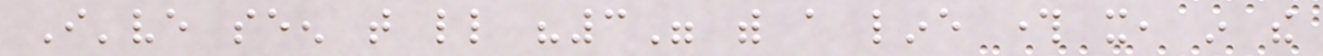I've seen that little "3" with a line through it, in the
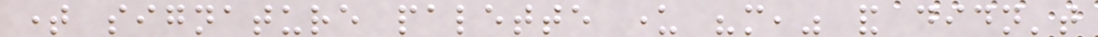time signature palette under "more," and didn't
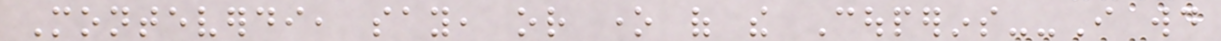Monteverdi, say, or one of the Couperins--I would
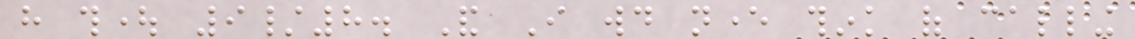have thought 9/8. And I would never think of calling
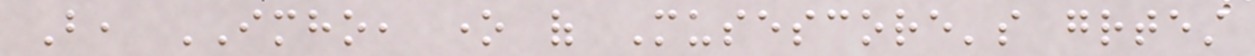But, IMHO, one of Musescore's greatest
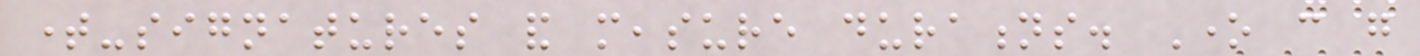time-signatures and measure durations. One can go
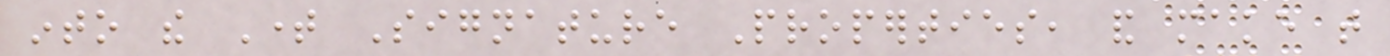into the Time Signature Properties, and make that
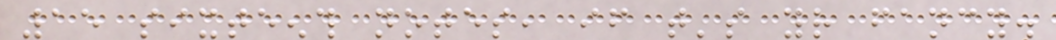15 sixteenth notes, if that's your fancy.
